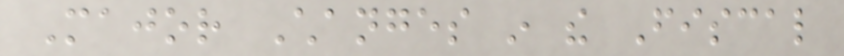Major Changes in the Fiscal
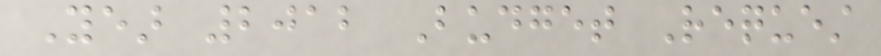Year 2012 Budget Request
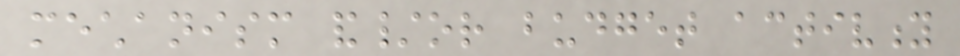mechanism and/or budget activity
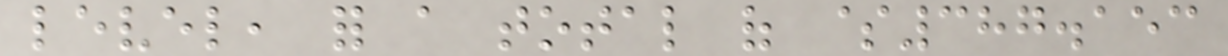level, for a total of $387.153
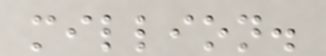million.
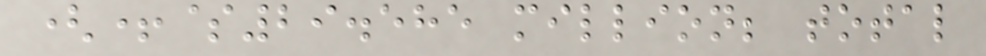(+$29.585 million; total
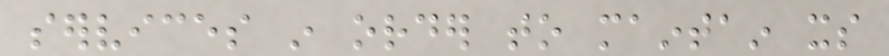services in order to maintain its
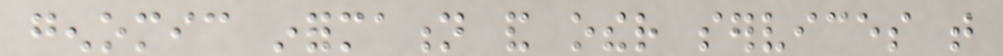genomic information and other services that
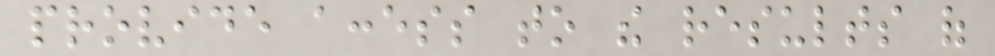provide access to the results of
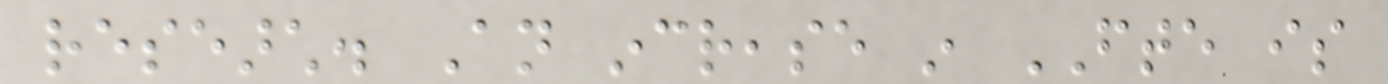research. An increase in FTE is
